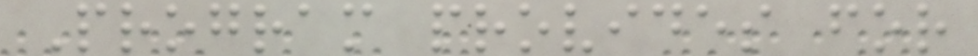Program provides for
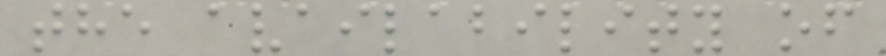the availability of
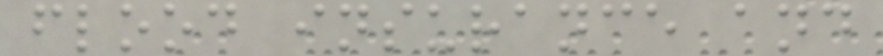flood insurance and
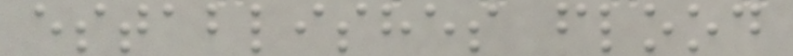establishes flood
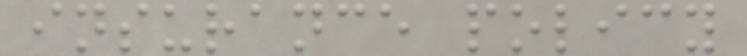insurance policy
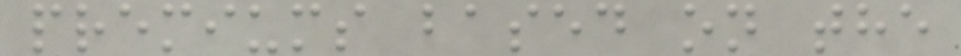premiums based on the
